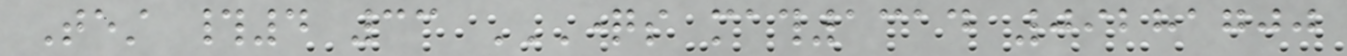Test #4 33 QUESTIONS MATH1314 09281700
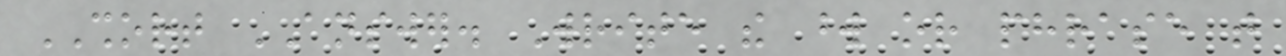SHORT ANSWER. Write the word or phrase that
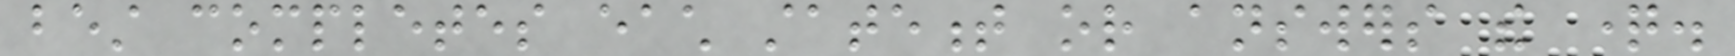best completes each statement or answers the question.
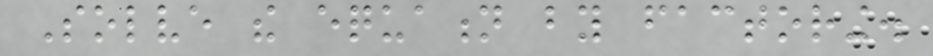Solve the equation by factoring.
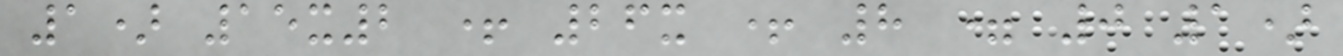1) 15x2 + 26x + 8 = 0 1)
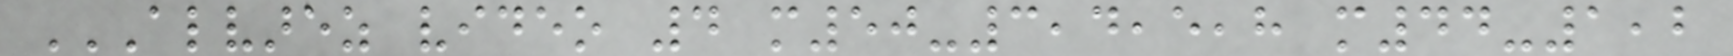ALVAREZ VIDEO 4 M50-3,4,5,8 M44-1,2
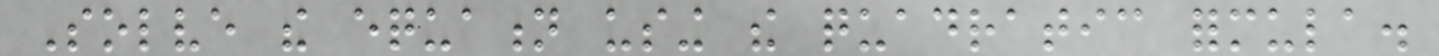Solve the equation using the quadratic formula.
